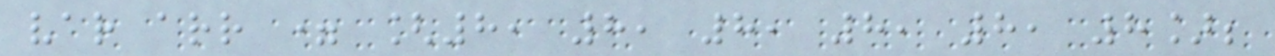var arr = [8, 8, 8, 8, 8, 8];
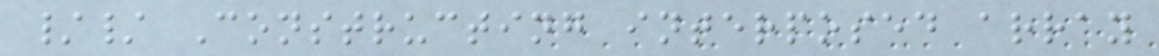// Constructing interposed array
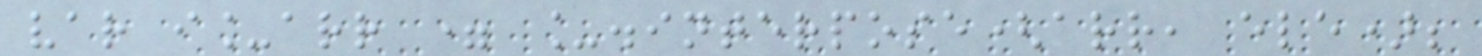var i_arr = _.interpose(arr, ele);
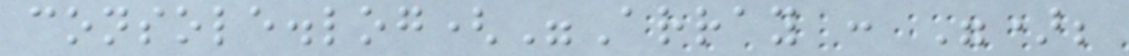console.log("Array : ");
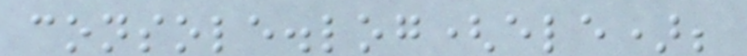console.log(ele);
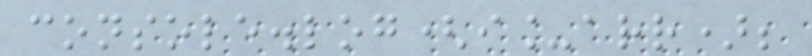console.log(i_arr);
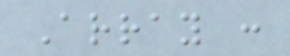Array :
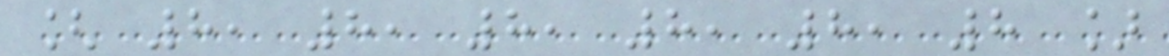[ 8, 8, 8, 8, 8, 8 ]
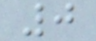0
